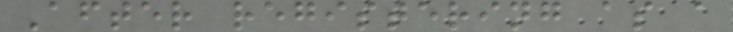After registering as a
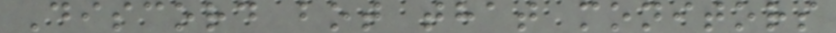Discord bot that monitors
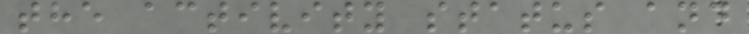the activity status and
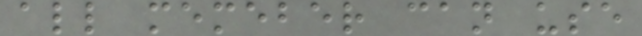all memeber can use
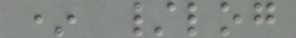* /log
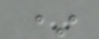*
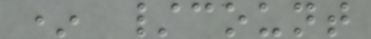* /count
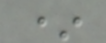*
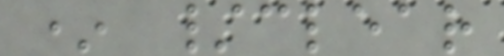* /clear
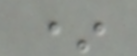*
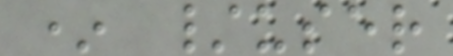* /user
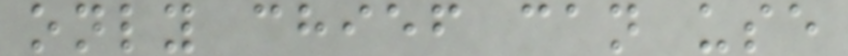only chief can use
